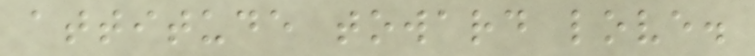attitude toward love.
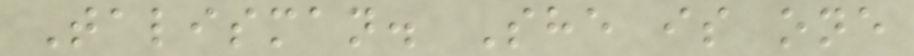Talisman. She is one
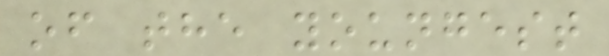of the youngest
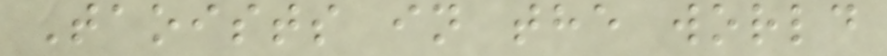Taoists in the world
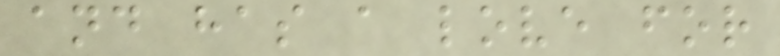and has a love for
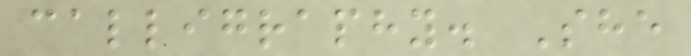calligraphy. She
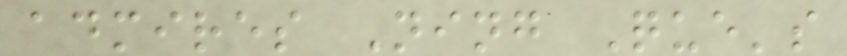admires Ning Que's
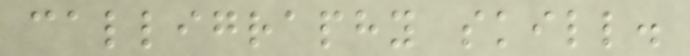calligraphy skill.
